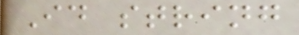Id string
